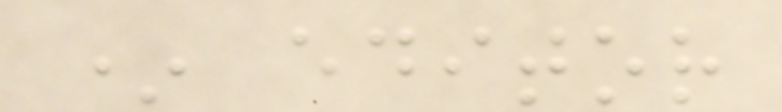* editor
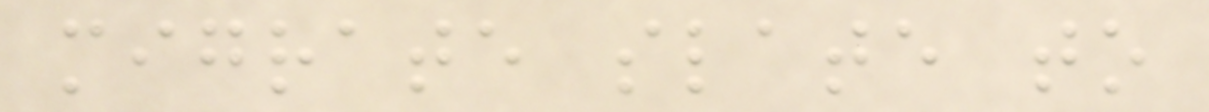migrate slate to
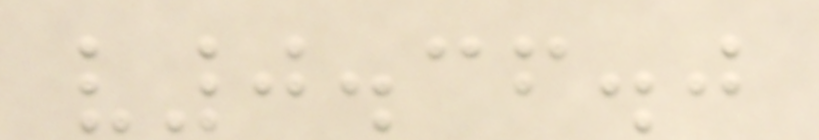v0.36.0
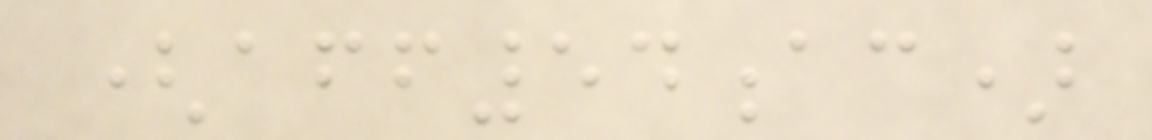(aff54ac)
